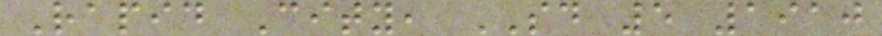Rapid City, SD 5 1910
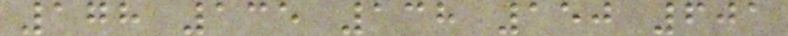178 135 138 150 601
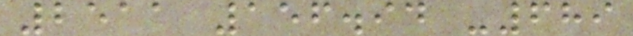2511 156.94 -689
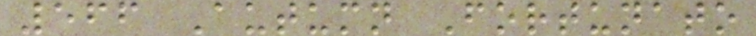566 Autumn Fortunato
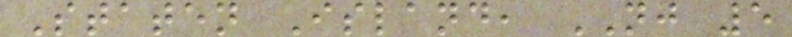Staten Island, NJ 5
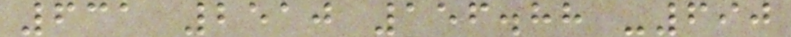631 2510 156.88 -690
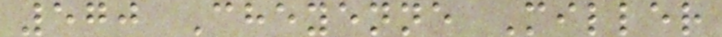570 Cheyenne Miller
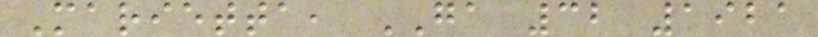Marietta, GA 32 1921
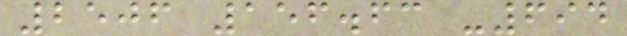2506 156.63 -694
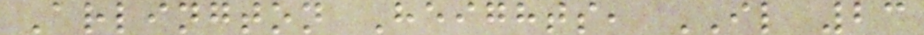Arlington Heights, IL 23
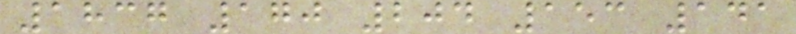1837 170 204 153 141
